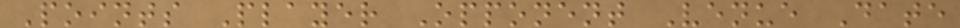Points Player Opponent Venue Date
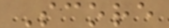Score
